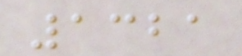1321
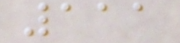111
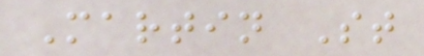Martin St
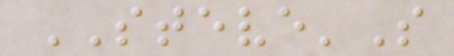STEVE'S
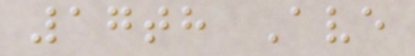17th Ave
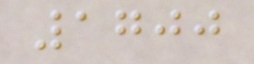1700
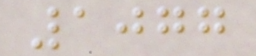1077
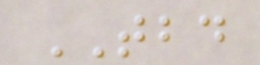TBD
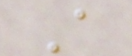A
